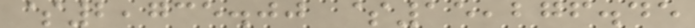$2,735.00 $15,276.45
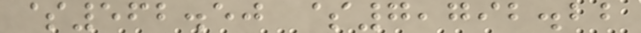$562.50 $7,792.22
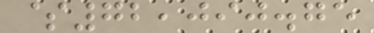$72,090.75
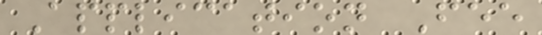Application Fee
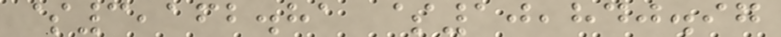$3,162.81 $10,840.97
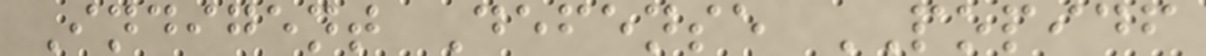Indigent Defense POPIDF
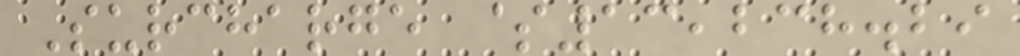Surcharge $13,238.29
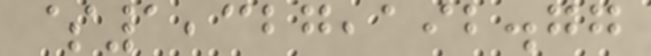$1,327,192.77
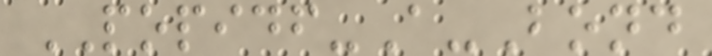POPIDF-A-Bond
